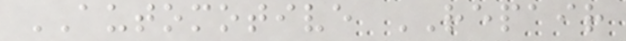AUTOMOTIVE REPAIR
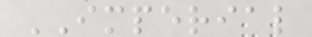IMPERIAL
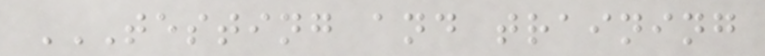TESTING AND TRAINING
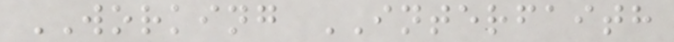WORKING INTERFAITH
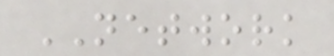NETWORK
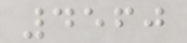4560
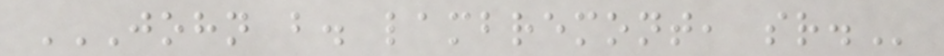JOHN B. LAMBREMONT, SR.
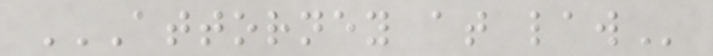ATTORNEY AT LAW
